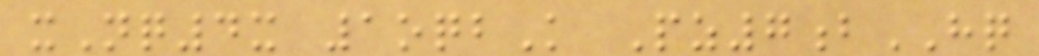xNq4x 1oqbK Pz7bHQ
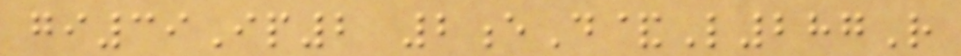gi39Ip2 2eD&L287R
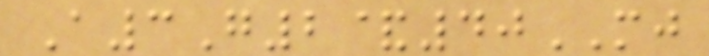A3G2&40MJ
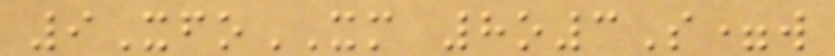9XfoXM 8o3S=w
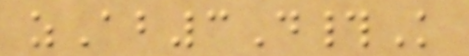zAb3D#K
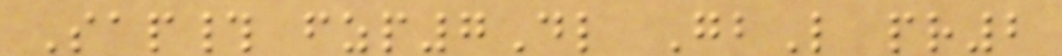Sap# fzp7Dl GbL pr2
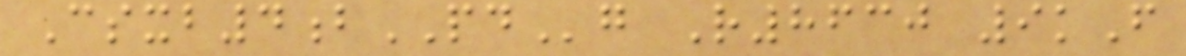Csxb4bPDg R8630 9kF
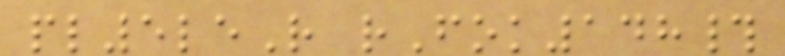pl5leR rFok148#
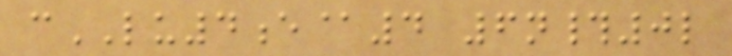cLU4e@4 6n#0l
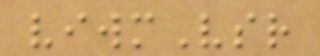viwmVsr
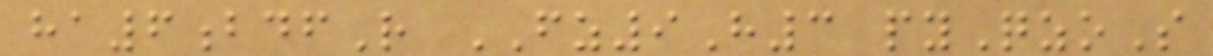ha6bdfR FZ9H3 pyQzoS
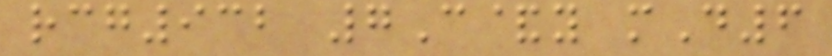rcg932 7C&y mD6
